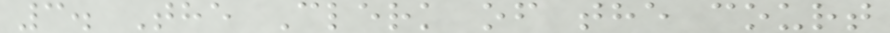3. The Clerk of the court
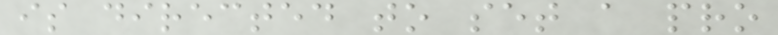is directed to set a pro
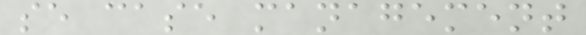se case management
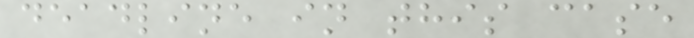deadline in this case
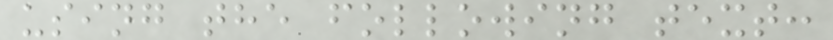using the following text:
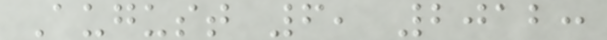August 6, 2012:
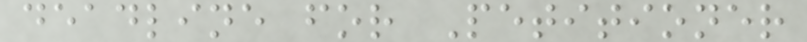deadline for Petitioner
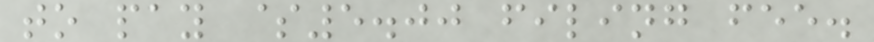to pay $5.00 filing fee.
